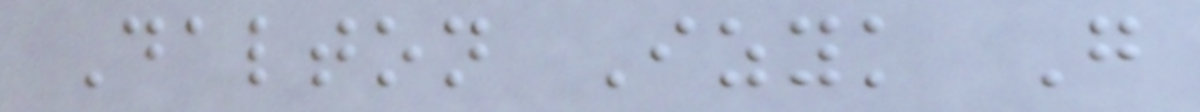Dalton Izyk G
